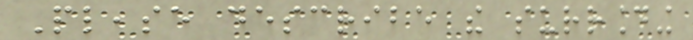Please describe the surrounding
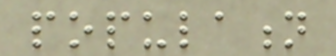population
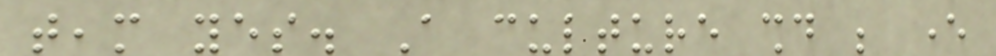team yes. A culture should be ever
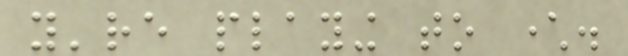you're playing to character.
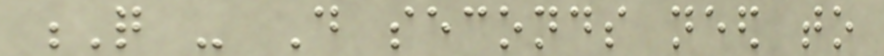Q - Do seconds need to
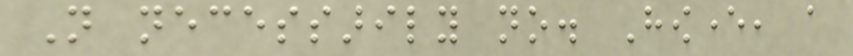Not necessarily no. However, a
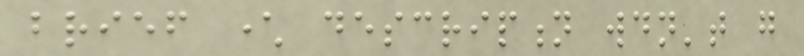brief character description wouldn't go
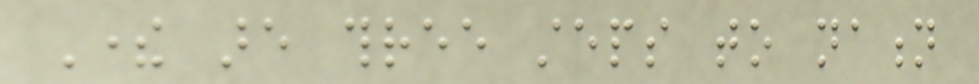There are three steps to nation
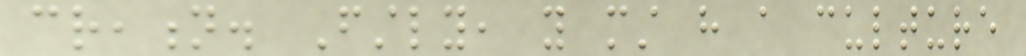creation. Firstly, you must have a culture
